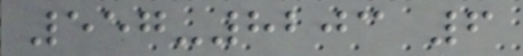557-8203 6
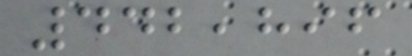442,896
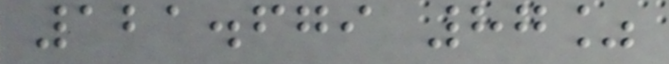121.679 87%
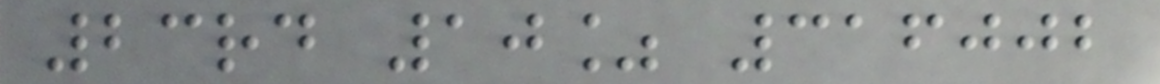23rd 10% 316002
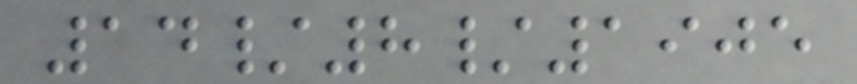14/8/1905
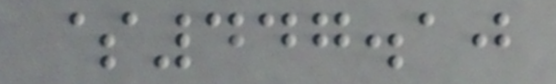$447.10
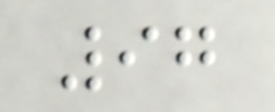97
